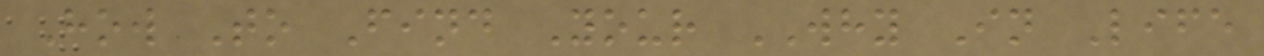How To Find Your WHY In Life
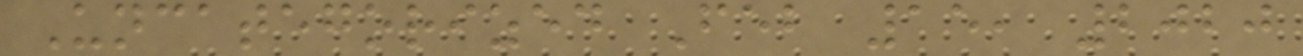Uncategorized Feb 15, 2020
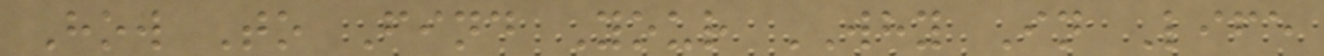How To Find Your WHY In Life
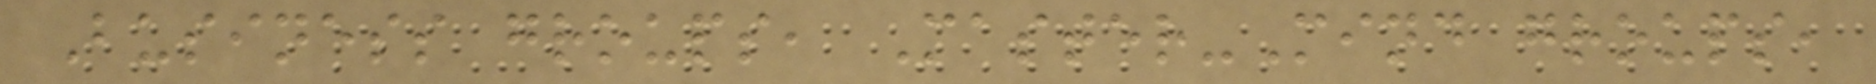Business groups, Master-Mind groups,
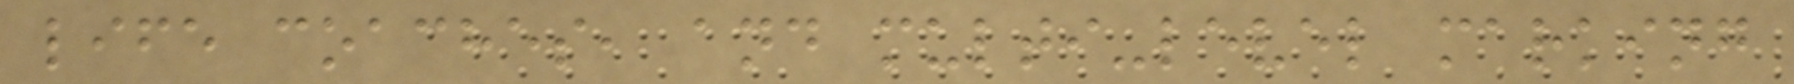life coaches, and multi-level marking
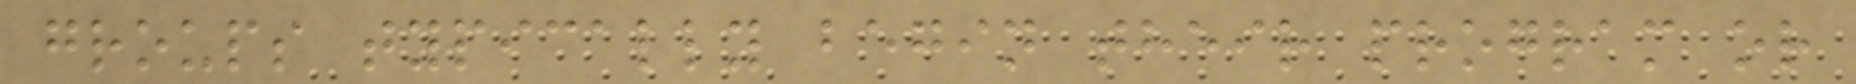groups typically begin their program or
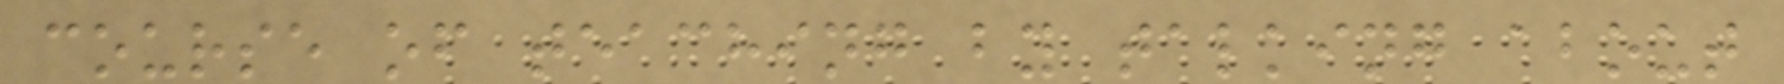course of teaching by talking about
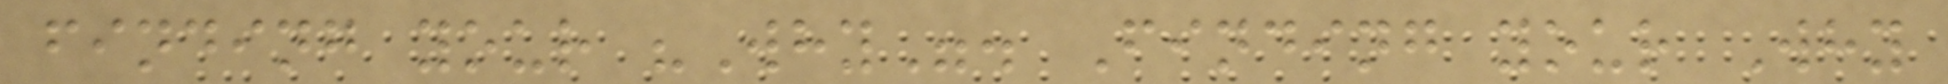finding your "Why". Finding your Why
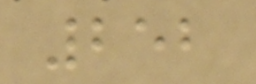252
